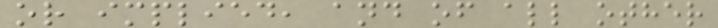or implied, and of all other
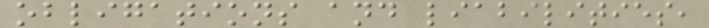obligations and liabilities,
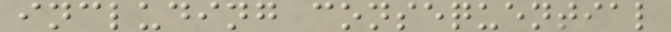including consequential
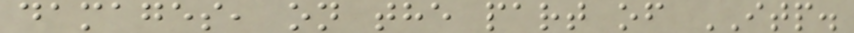damages, on the part of ITP.
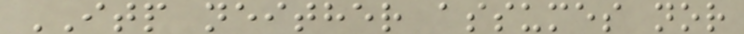ITP neither assumes nor
